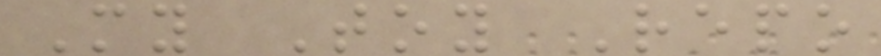My Toy Repo
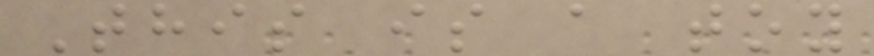This is a toy
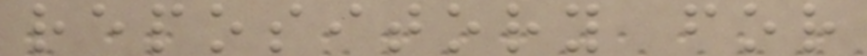repository for
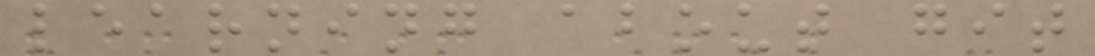learning about git
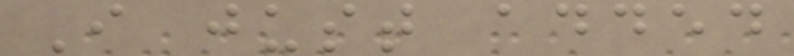I just added
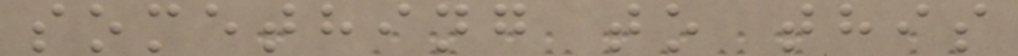something to this
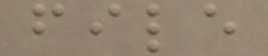file
